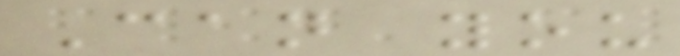Can you
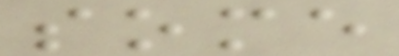some
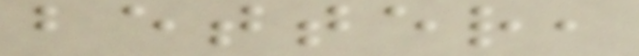better,
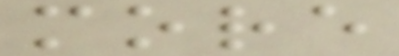more
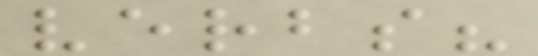verbs?
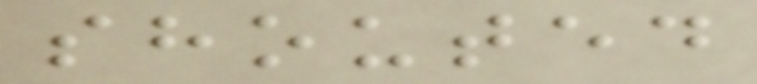shouted
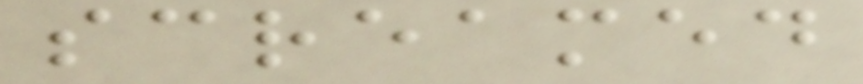screamed
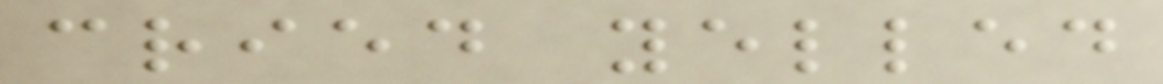cried yelled
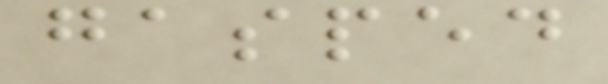gasped
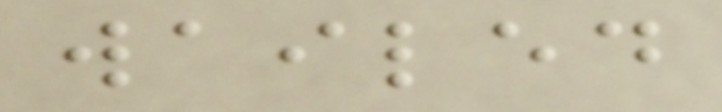wailed
